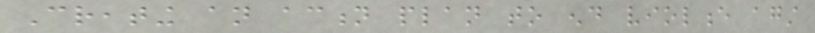Creating an action plan to end violence against
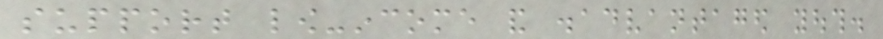support low-income and disadvantaged youth.
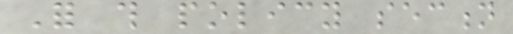For this policy section
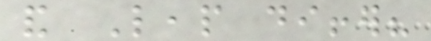and Leap differ?
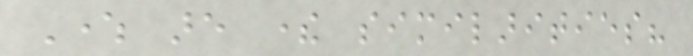Where are there similarities?
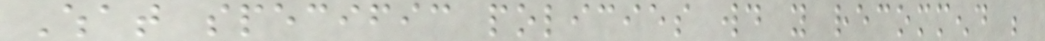What specific policies would you recommend be
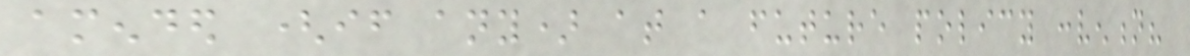amended (if any) at a future policy convention?
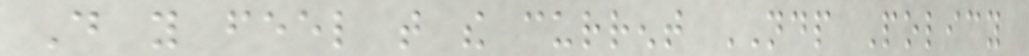Do you feel that the current NDP Policy
